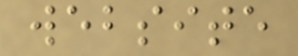website
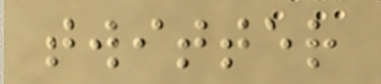twitter
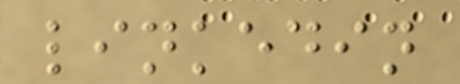linkedin
